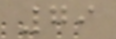79
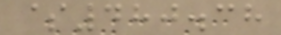$480.38
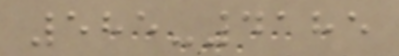585-4185
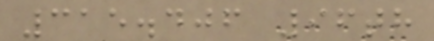315.406 96th
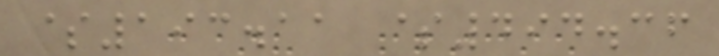$193.11 $494.36
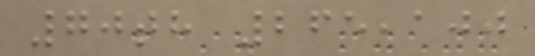70th 265,100
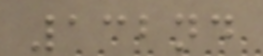132nd
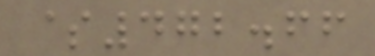$472.66
